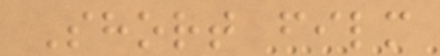Short film
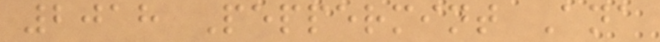2018 Peppermint Ana
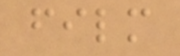film
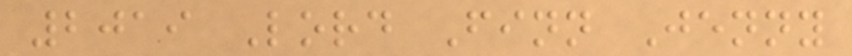2019 Lord Finn Jenny
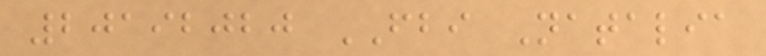20192020 FBI Natalia
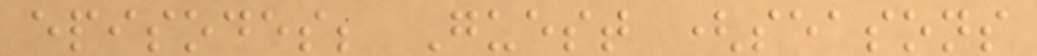episodes; Guest (seasons
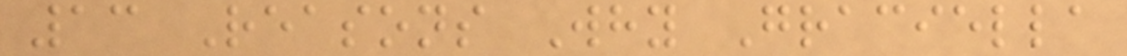13 Reasons Why Graciella
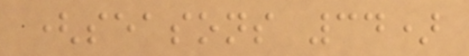(seasons 34)
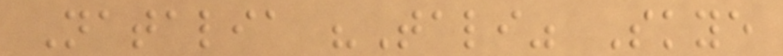Natalia "Tali" Skye
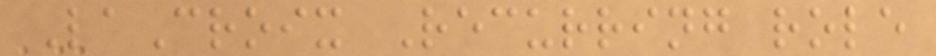LaCroix Recurring role
